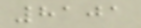8101
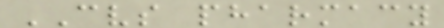CVS pharmacy
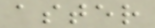aster
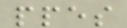ppes
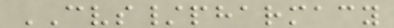CVS/pharmacy
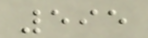595
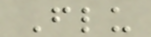Flu
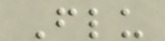Flu
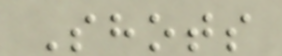Shots
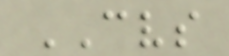CVS
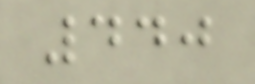440
